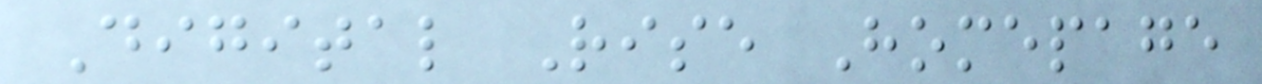Digital Rise Homepage
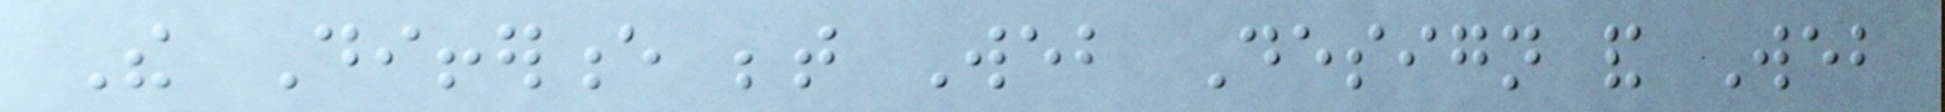The Difference between Web Design and Web
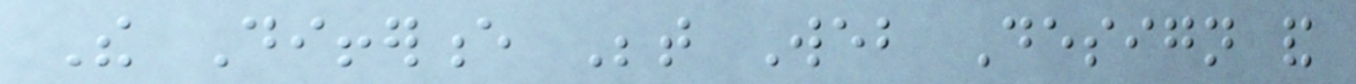The Difference Between Web Design and
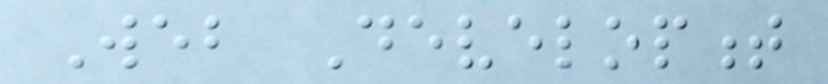Web Development
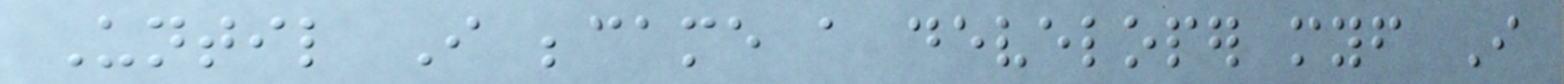Until I became a developer myself I
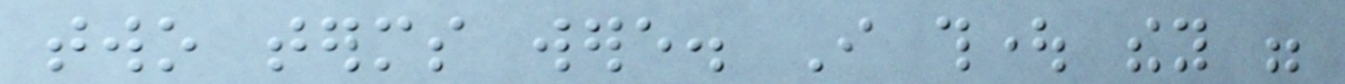two terms were. I thought they were
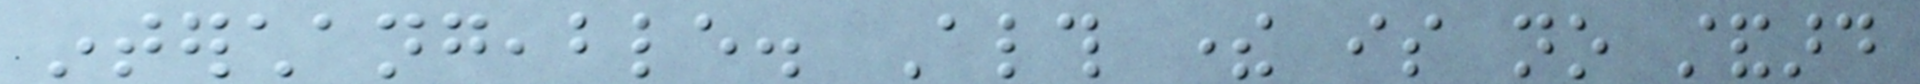interchangeable. Although there is no standard
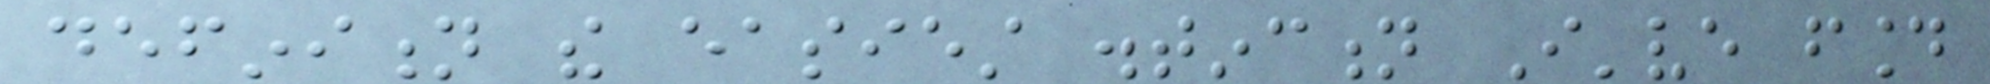definition the easiest distinction I've found
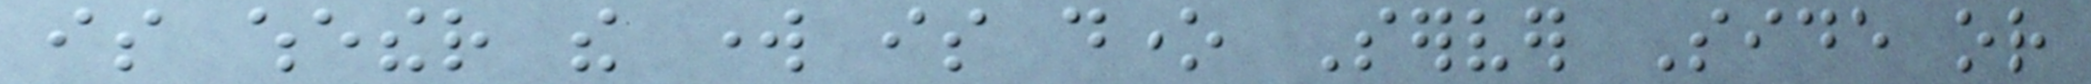is whether the work is done Server Side or
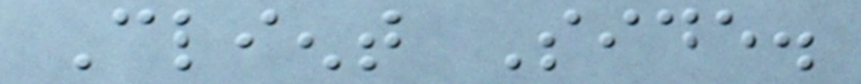Client Side.
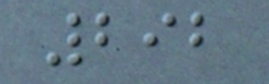292
